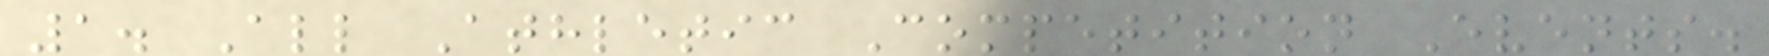1. All Athletic Competition Events.
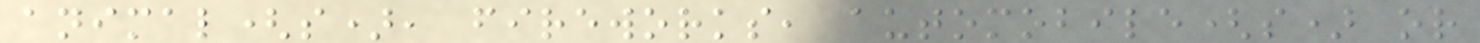animal(s), fireworks, automobile(s) or
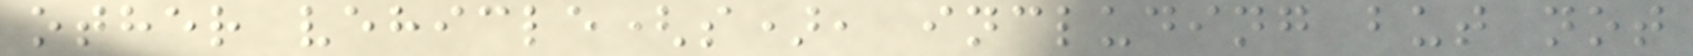other vehicle(s), including but not
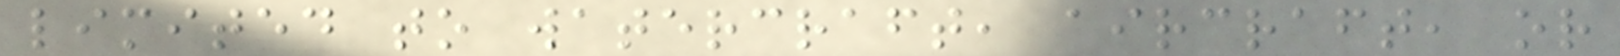limited to watercraft, aircraft, or
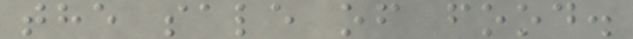the sale of food.
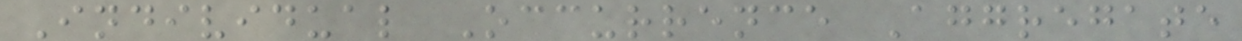Individual Occurrence Aggregate
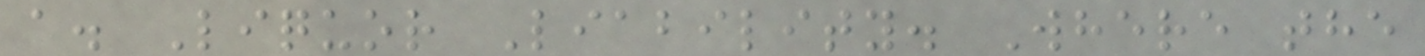a. Liquor Liability. Where the
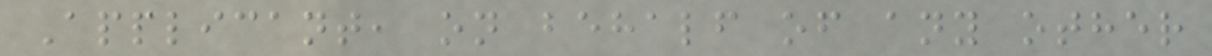Applicant, on behalf of any other
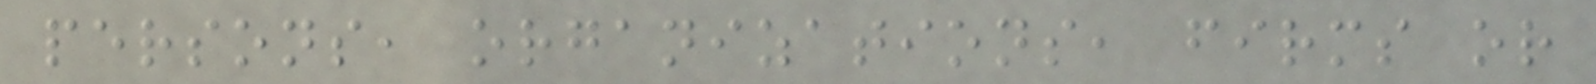persons, organizations, firms or
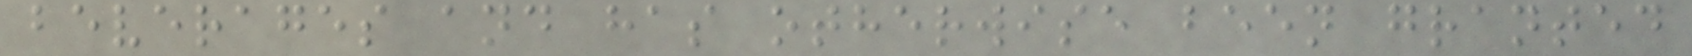beverages and has otherwise been granted
